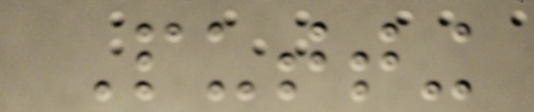Putting
